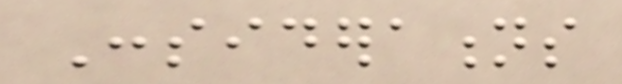Considerations
